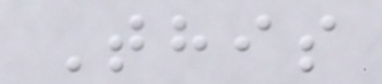This
